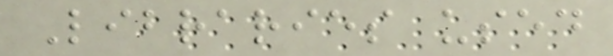Libraries used
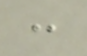:
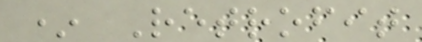* Retrofit
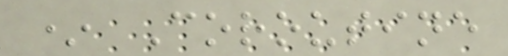* Coroutine
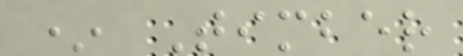* Timber
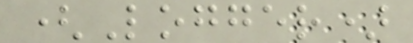(Logger)
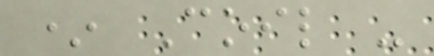* Coil -
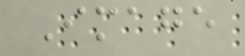Image
